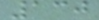130
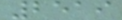2519
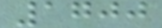1700
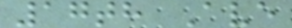17th Ave
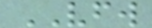VFW
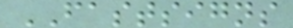FASTSIGNS
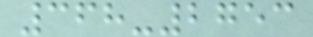368-2753
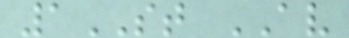1ST AV
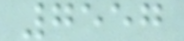7557
